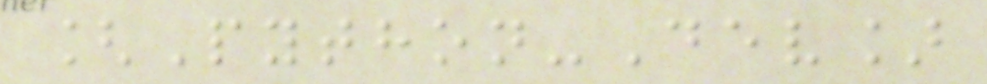[Python-Dev]
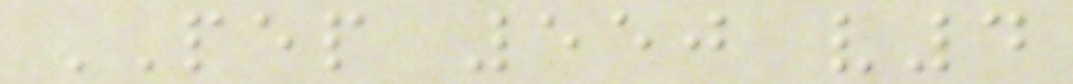PEP 550 v4
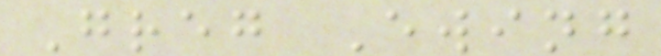Greg Ewing
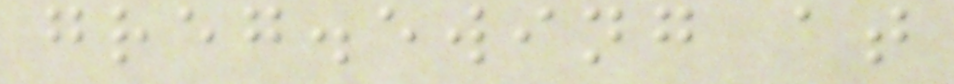greg.ewing at
